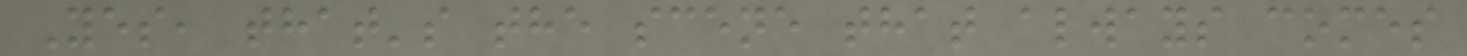Yes, that's the scene that always comes
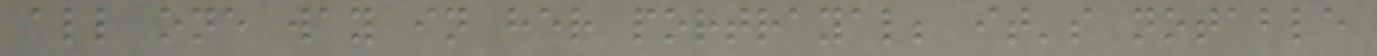all one way in her portrayal; it's notable
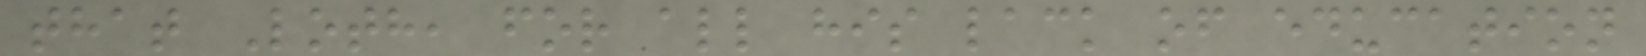that Loth, for all his lack of education
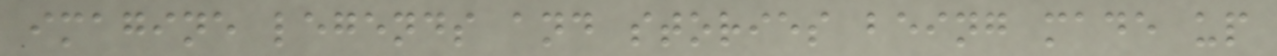imagine legends and stories being made up
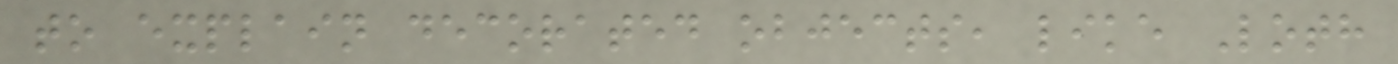to explain decorated objects, like Loth
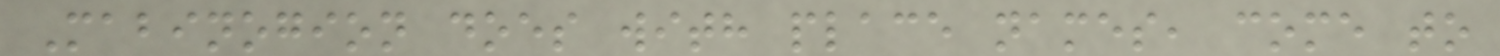Mabinogion does with place names, come to
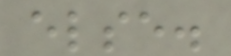else.
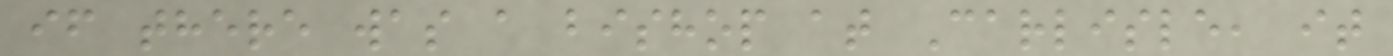if there was a bishop at Carlisle, it
